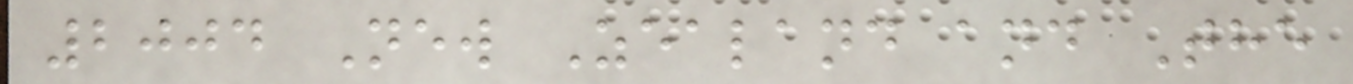2004 New Zealand and The
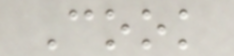Cook
